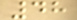48
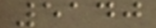5140
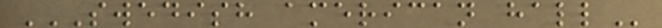SWEDISH AMERICAN HALL
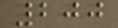200
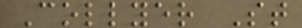Collyer St
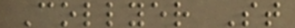Collyer St
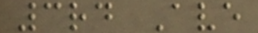3rd Ave
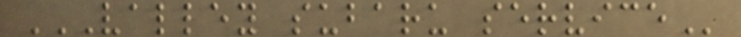VALLEY SUBARU SERVICE
